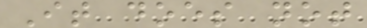It does not
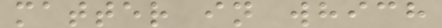matter in which
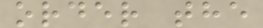order the
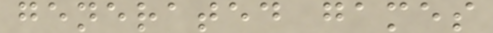generated games
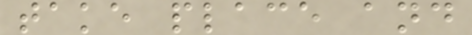take place and
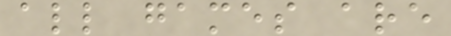all games are
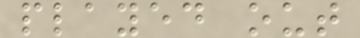played out
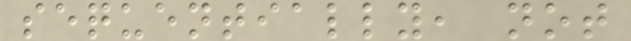sequentially, not
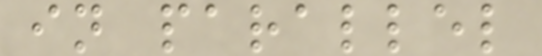in parallel
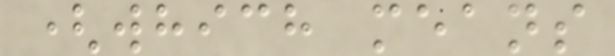(which means
